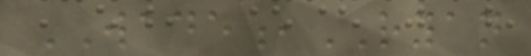WADE,RYAN
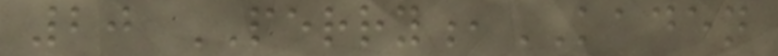20 PERRY,KADEN
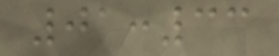01:33
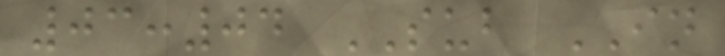03:04 SUB IN
